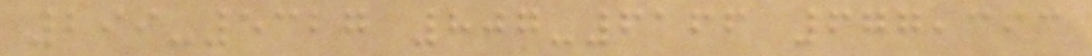299-5327 807-6166 677,393
